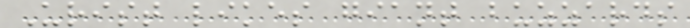Urist likes giant buzzards
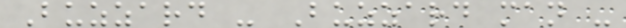Buzzard - Buzzard man -
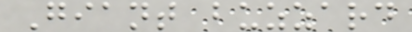Giant buzzard
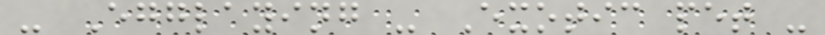- Egglaying - Exotic pet -
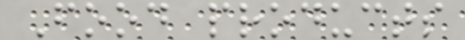Food products
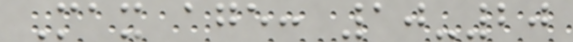Max age: 10-20
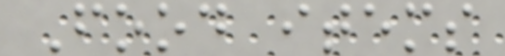Food items
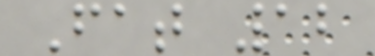Fat 12
